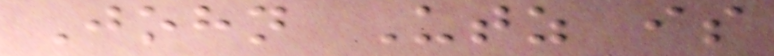John Utz is
